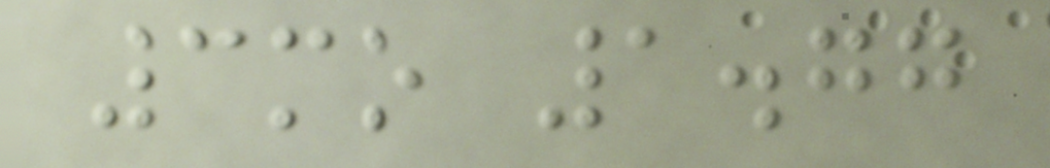3mo 1.77
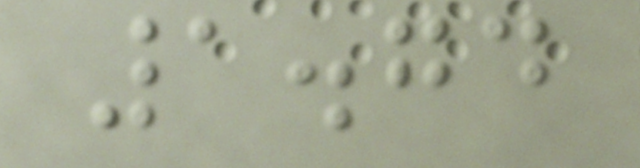1.74
